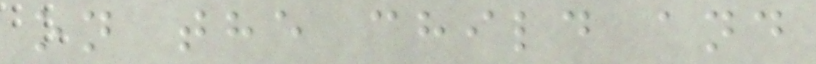on the child and
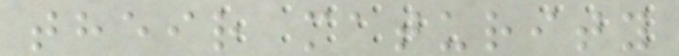their maturity
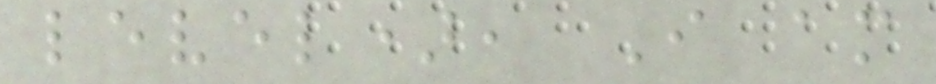level), I am
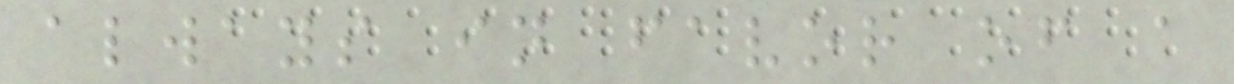always in favor of a
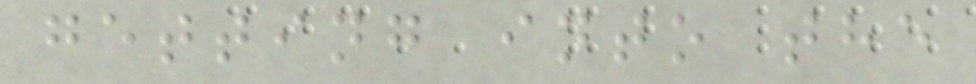getting into the
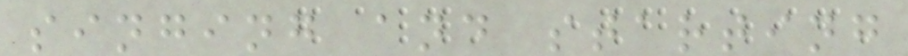singing and starting
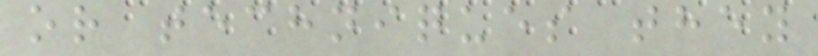or techniques they
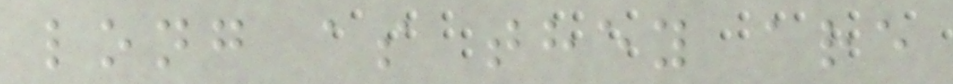long as they are
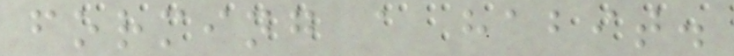forming a habit.
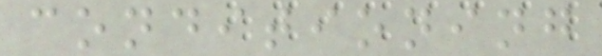conditioning
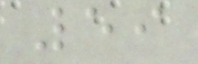59
